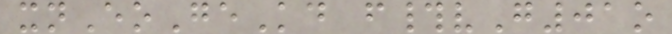xnEoGeKd f#vG01o
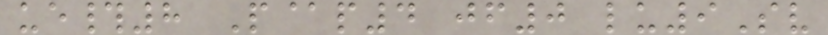ue#8 P@p4 jf0 lu9Sv
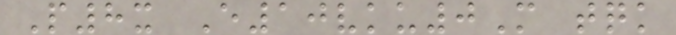P8x E10vku0M tqk
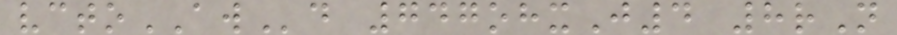vctoAWd 747ohxJ4 8rN
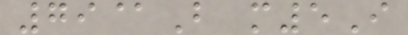79@B m5I
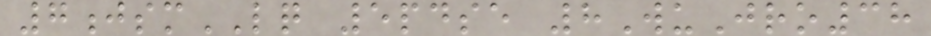7jsmLQ 5pdse 8WuJro38
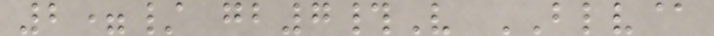2=/ gb7#V BLV@
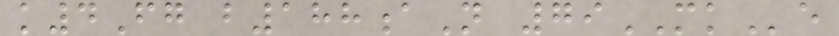k4Fg b188aN 79MKe
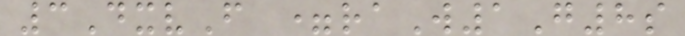3DxvF =raW1G8s
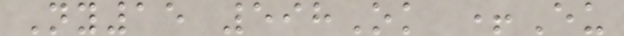Ny15 598Ok +Eu
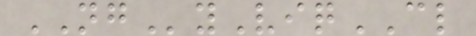NGyViqCL
